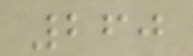260
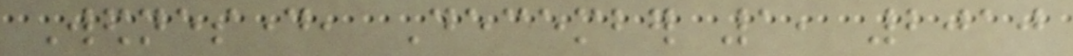Wednesday, December 1, 2010
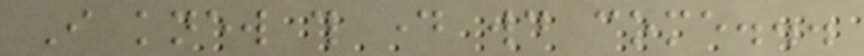I knew this day would come...
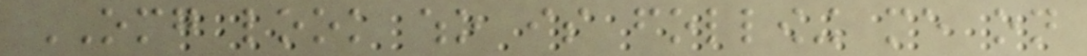OMG look who is following me on
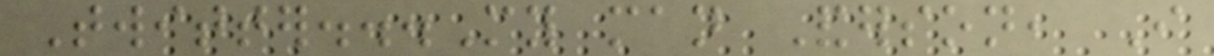Twitter...My man Anderson, I
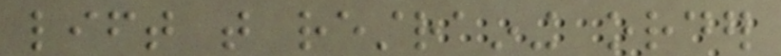lift that restraining order
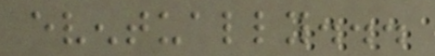eventually...
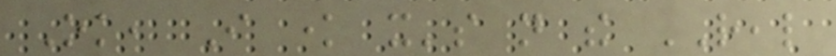Ok, I know it's not the REAL
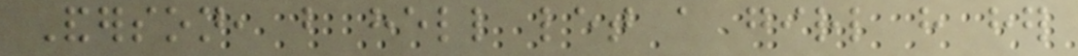Anderson, but hell let a girl have her
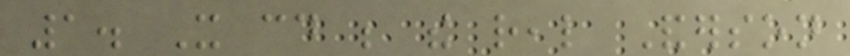1. It could be the real Anderson
